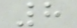8
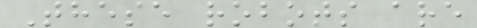These robots are
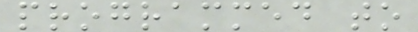programmed to
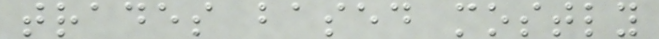trades based mostly
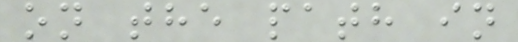on the path in
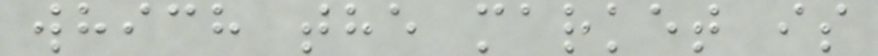which the market is
